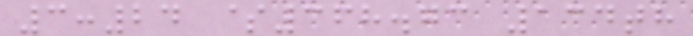3:24 $368.73 134th
